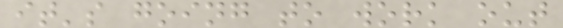it's going to work out
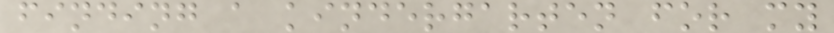finding a kindergarten for my
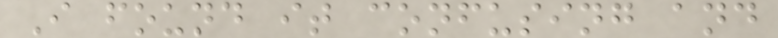I found it confusing and
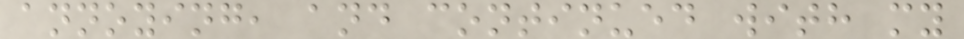annoying, and continued with my
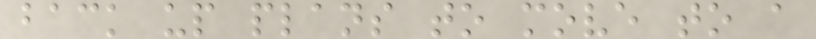back up plans to move to a
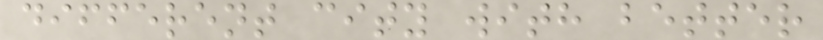different city with better
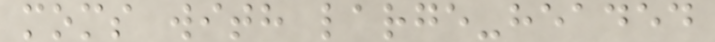moms with large-headed
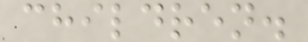children.
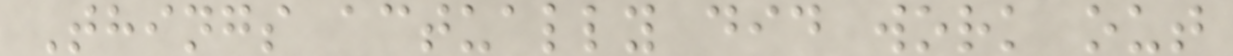Things actually did work out
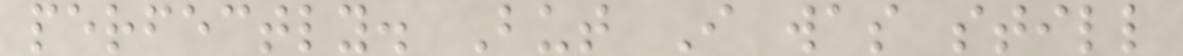perfectly. But I was still
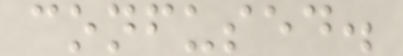confused.
